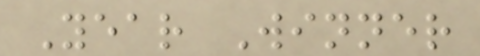Year Winner
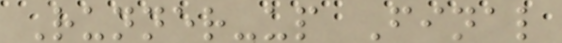Runner-up Final
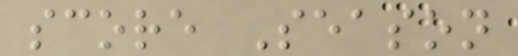score Season
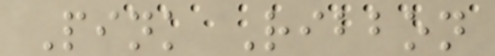Pink Ribbon
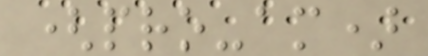(pro-am)
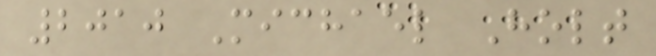2010 Michael Holt
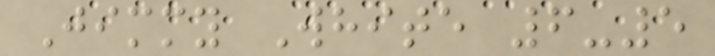Jimmy White 6-5
